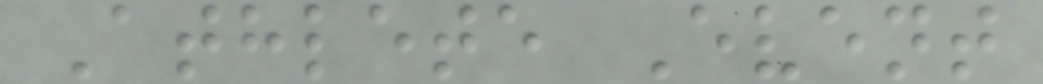Athlete Event
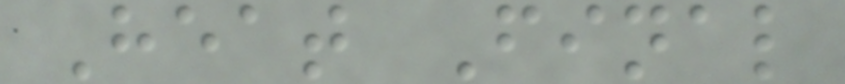Heat Final
